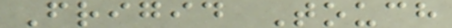Frigid Touch
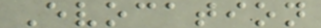Evocation
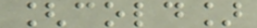[cold]
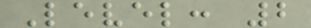Level: 2
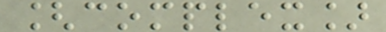[complex]
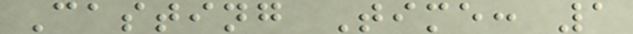Casting Time: 1
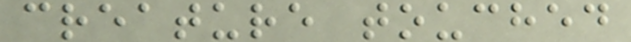creature touched
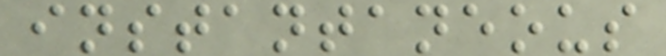instantaneous
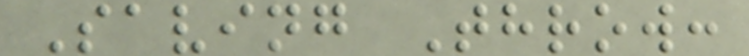Saving Throw:
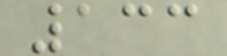133
